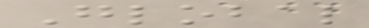Global
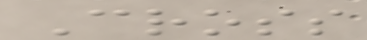Cross
